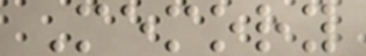Memory
